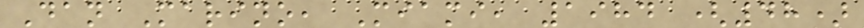Dan Marino, Miami, 1984 (48)
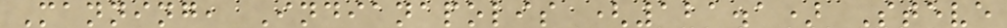Manning, Indianapolis (121.1) Steve
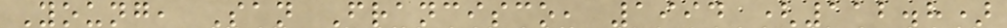Young, San Francisco, 1994 (112.8)
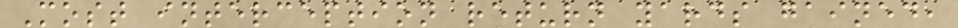Most interception return yards gained,
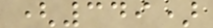(349)
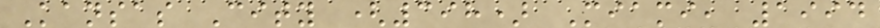Kansas City (398) Miami, 1994
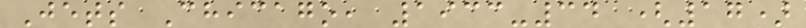Jets Chicago, 1933-34 (17)
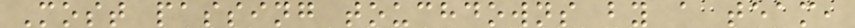Most passing touchdowns by a team,
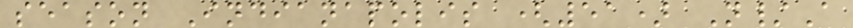season Indianapolis (51) N/A
